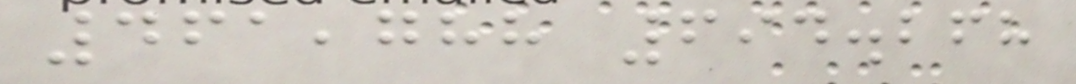461,788 694.268
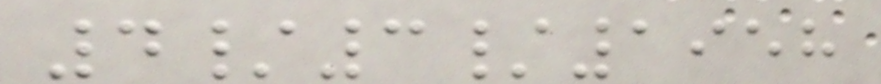4/3/1958
